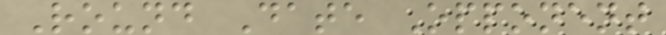Round Date Opponent
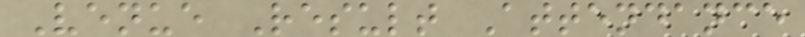Venue Result Attendance
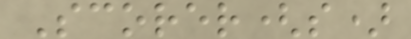Scorer(s)
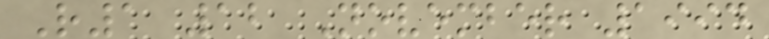R1 12 November 1994
